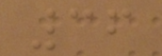36
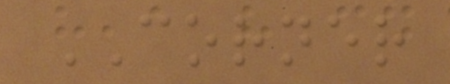CORNER
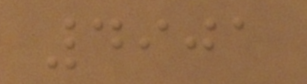4901
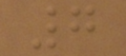7
